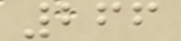266
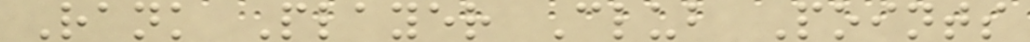Rank Player Club Points
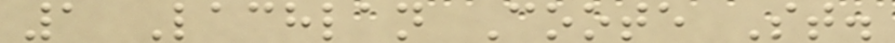1 Lachlan Coote St.
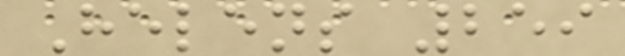Helens 259
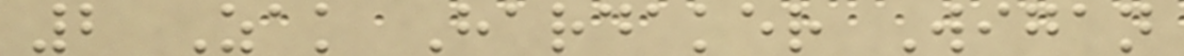2 Zak Hardaker Wigan
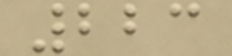223
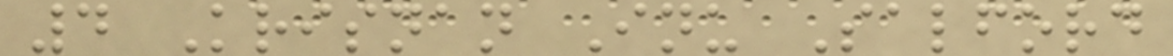4 Krisnan Inu Salford
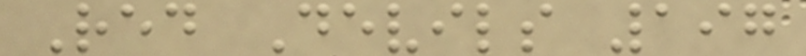Red Devils 197
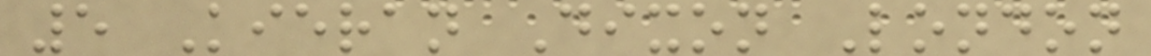5 Kieran Dixon London
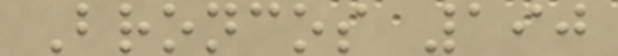Broncos 190
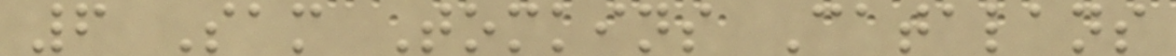6 Sam Tomkins Catalans
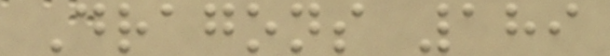Dragons 189
